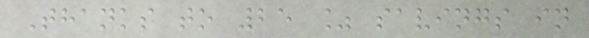Thanks to 25 % savings in
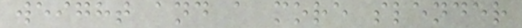weight and a more slender
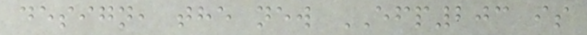design, the new EFP203 is
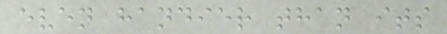even handier than its
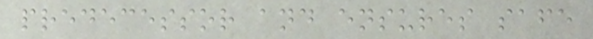predecessor and ensures safe
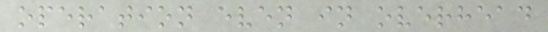operation even in overhead
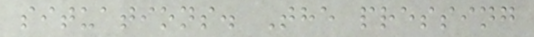situations. The pressing
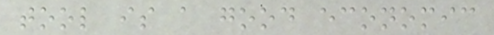tool is a good economic
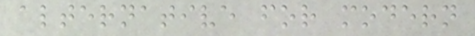alternative for modern
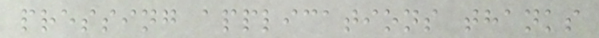pressing applications thanks
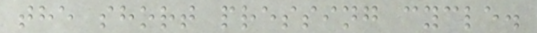the short pressing cycle.
